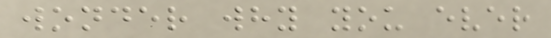wonder why you ever
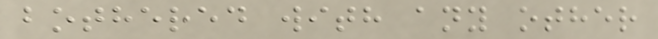bothered with any other
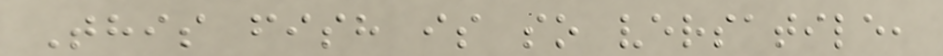This fish is so versatile,
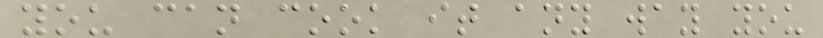you can cook it any way you
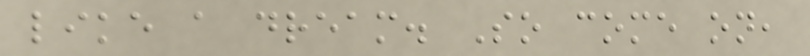like a dream. So come on,
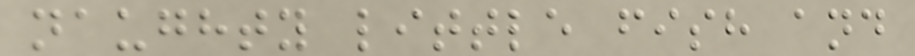naughty little fish and
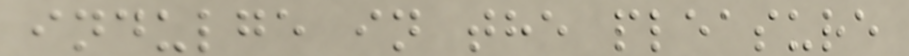indulge in the pleasure
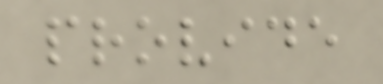provide
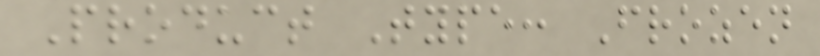Product Type: Frozen
